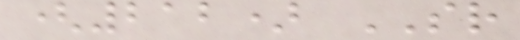(212) SR
